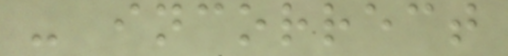- incorrect
